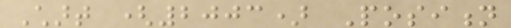Chart (2003) Position
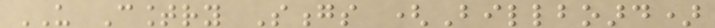US Country Songs (Billboard)
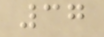37
